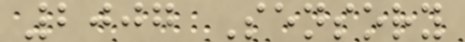2007 Sensory
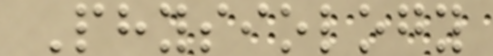Physiology
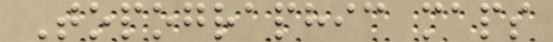Topographic maps
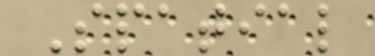Spatial
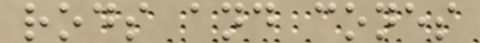rods and cones
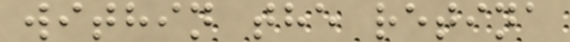within the retina
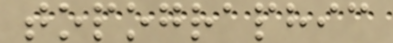topographic
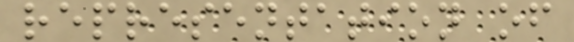representation of
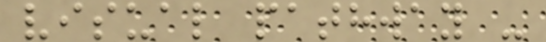visual pathway -
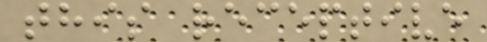this receptive
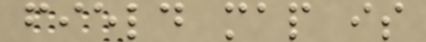field map is
